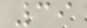39
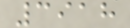3918
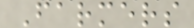Farmers
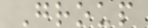Group
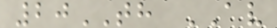20TH AV
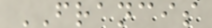FRANCIS
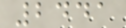2441
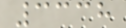3338
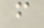f
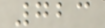723
